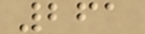261
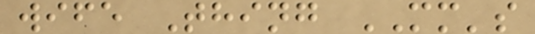wife Thing MM's
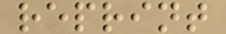reprint
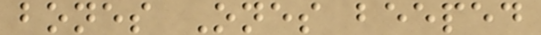bones Ones beeped
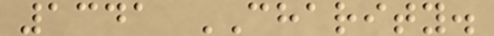1341 CHARITY.
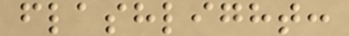flashlight:
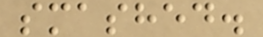smashed.
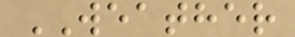WEATHER
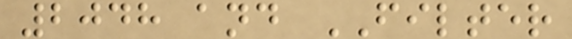2048 and FILTER
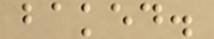baked.
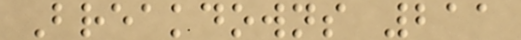Breakdowns 211
